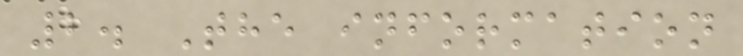2. The information
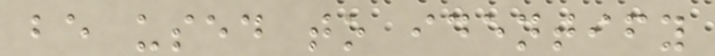be used to identify
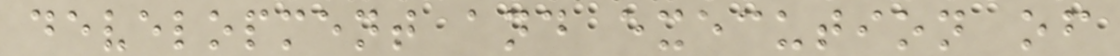development and execution of
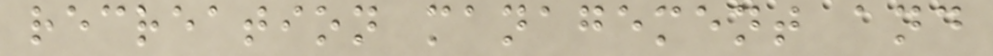recreation management and
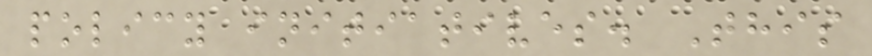policy initiatives. This
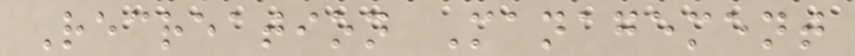Recreation Management
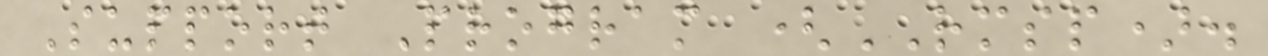Support Program (RMSP).
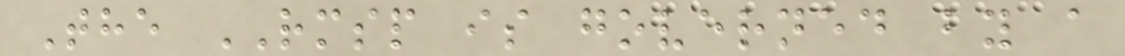The RMSP is governed by a
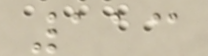113
